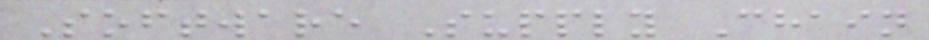Software Supply Chain
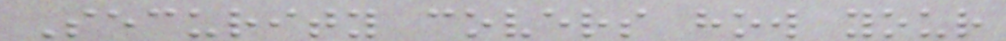Security covers how your
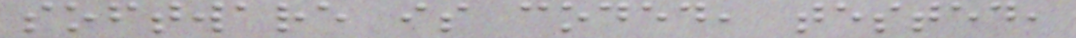software is coded, tested,
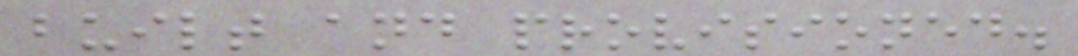built and provisioned.
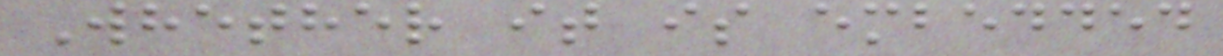Whether it is embedded
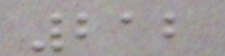212
